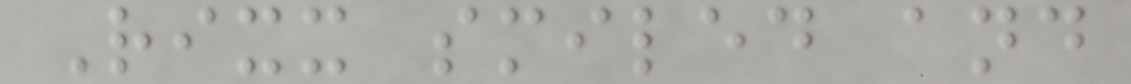Rixx smiled and
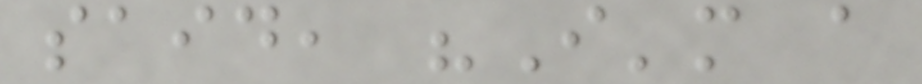said, "I'm a
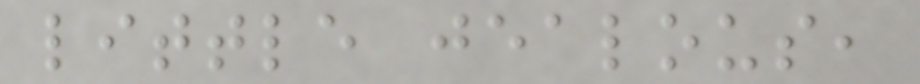little jealous,
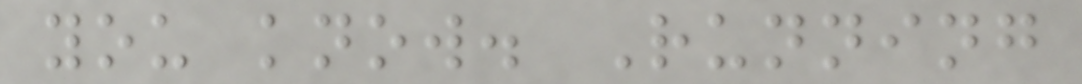you know. Running
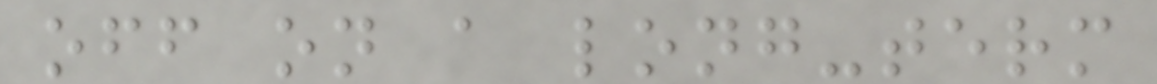off on a long-term
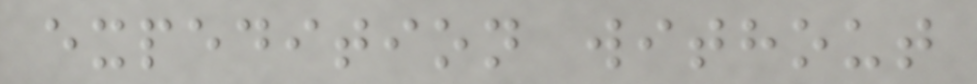expedition without
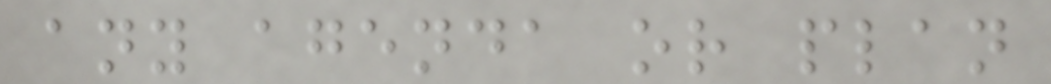any agenda or plan
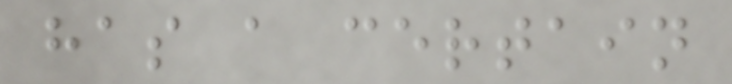has a certain
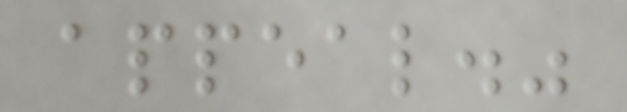appeal."
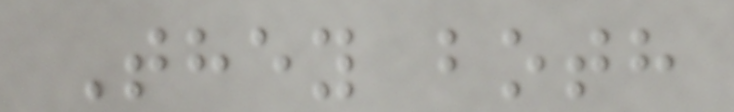They both
